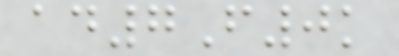ad7F0k
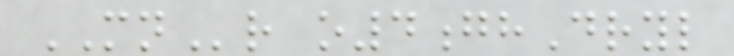MNr o4ghDryl
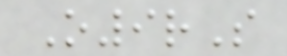O9rS
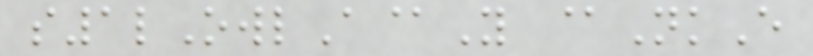s1lOwlA@Y @NkE
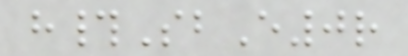h#SbE0r
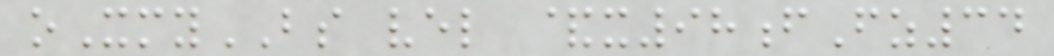oXmyBS vel &x98fFz34
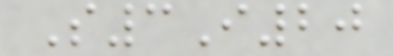S3I20
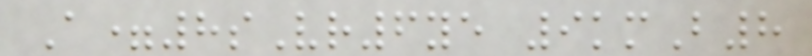A=8sVr6ye 9kmB8
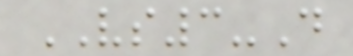VS3-D
